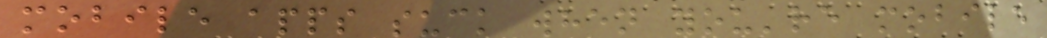mobile apps suck when you're mobile
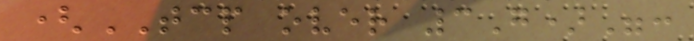(TCP over 3G)":
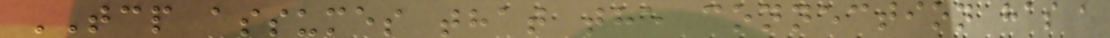TCP assumes that the connection has a
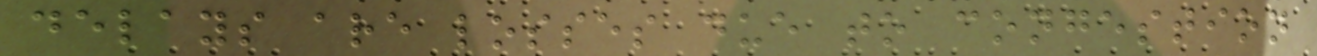delays are losses due to congestion
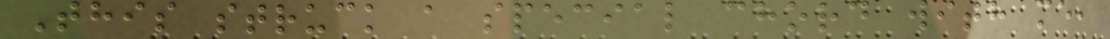This struck a special chord with me,
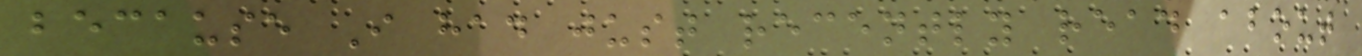because I had just recently read about
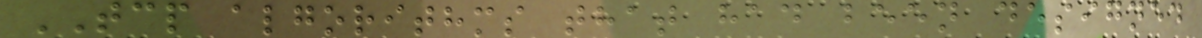TCP algorithms that had been designed
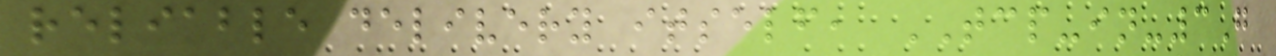reliable delivery itself, TCP-in-3G
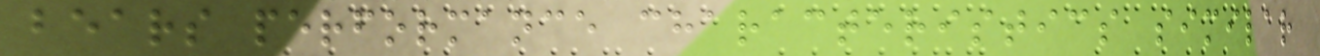bears performance characteristics similar
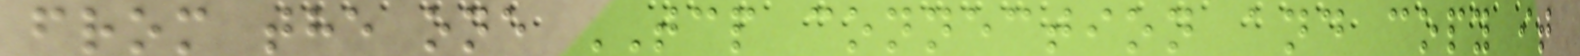from the one TCP connection and copy it
